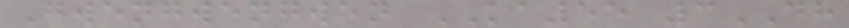Gwengwengwen KA55 3DH
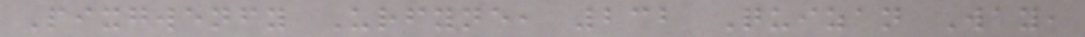Pixgwenfy Urfyne, 232 Quizan Way,
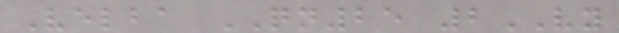Velba QN25 2VY
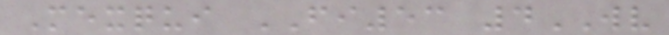Mexqui FI53 4WV
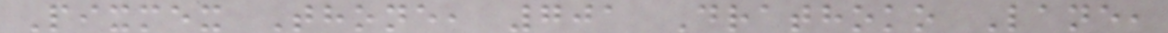Pixmex Thone, 701 Drathoko Lane,
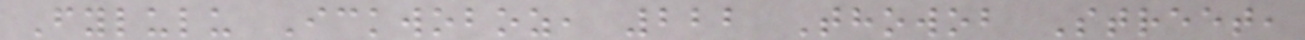Fylulu Ickwoboz, 222 Thowob Street,
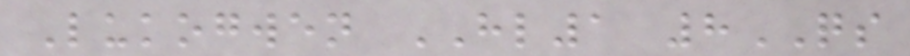Lukogwen HL1 8QS
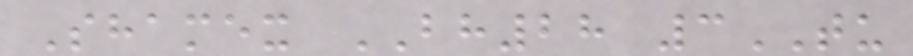Shamex BH28 3TU
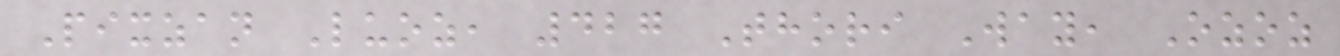Pixzan Luoz, 427 Thori Way, Ozoz
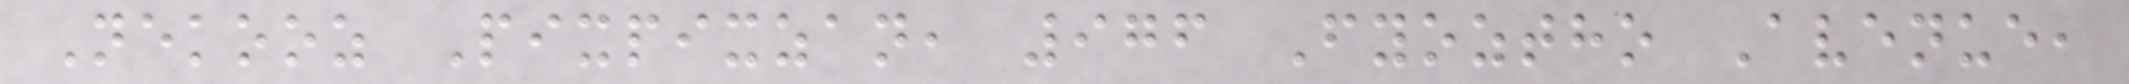Nekooz Pixpixzan, 976 Fyoztho Avenue,
